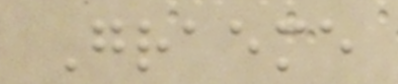Graeme
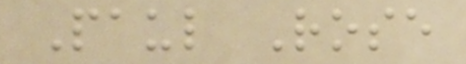Paul Rose
